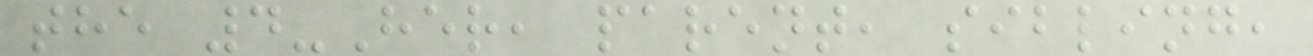the 4-Her, parent, sibling,
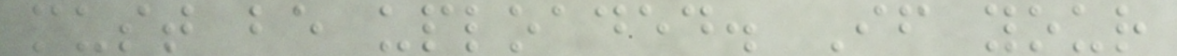must be uploaded. If your
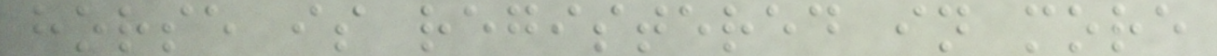horse is registered in more
